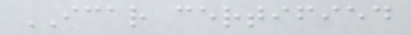ICAR certified
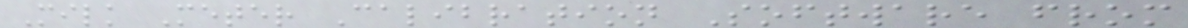Milk Meter Calibration Software from
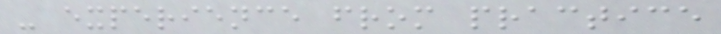- experience from practice
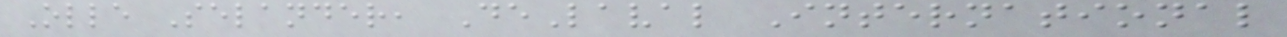Olle Selander, DeLaval International
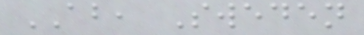AB, Sweden
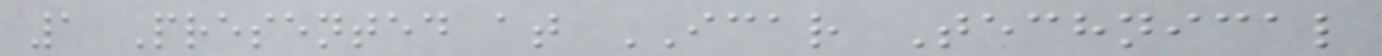1 Presented at ICAR Technical
